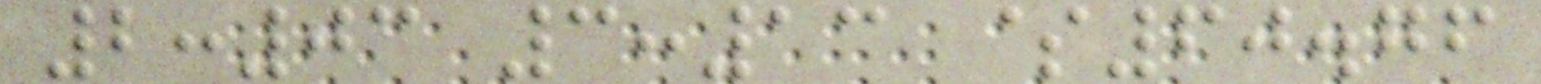2:03 3:13 $60.76
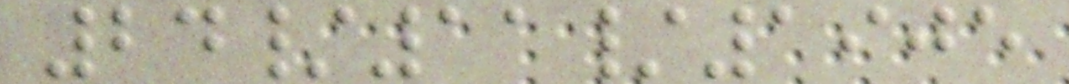24/11/1905
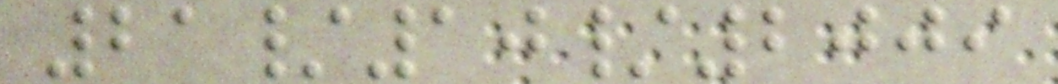21/10/2009
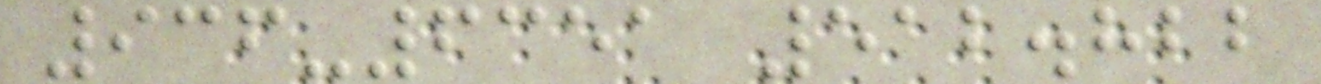936-6351 512.822
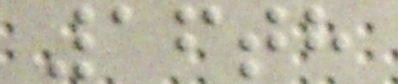16th
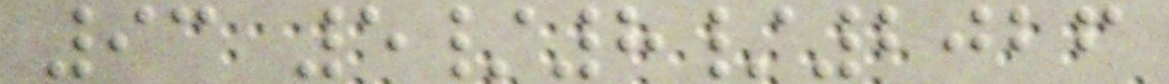93 5/8/2026
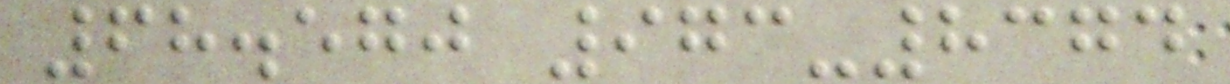68.570 973-8374
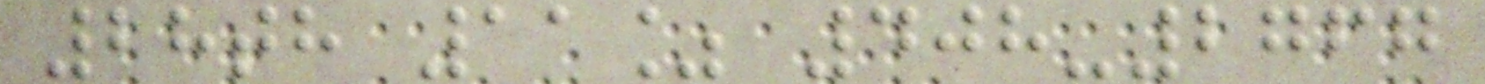28th 11% 408-2767
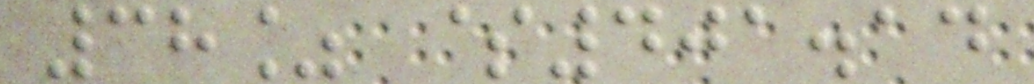38% $401.14
